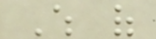Which of
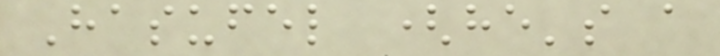Hasufel (he's a
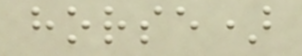horse)
